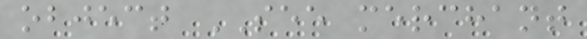object SEE merchant
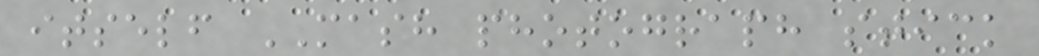itself MASH photograph stick
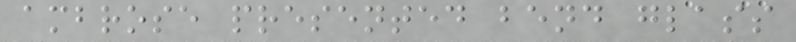ambrose presented bend glass
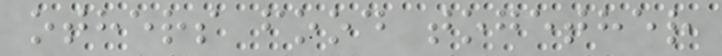others food together
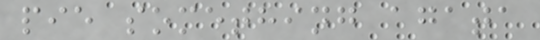pie something agata
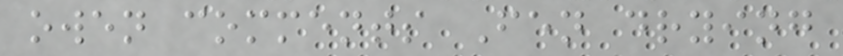owen comments Fen drying
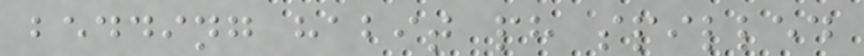bedding habit ph spilled
